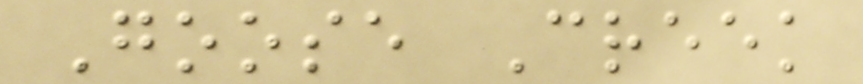Goose Creek
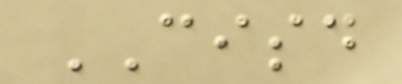CISD
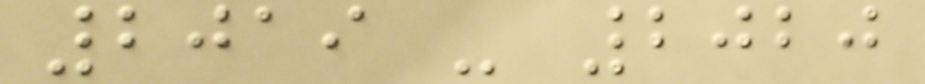2019 - 2020
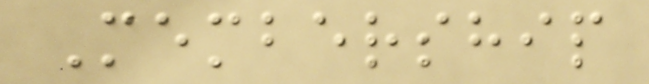Membership
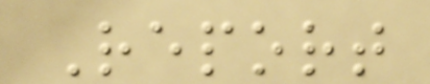Report
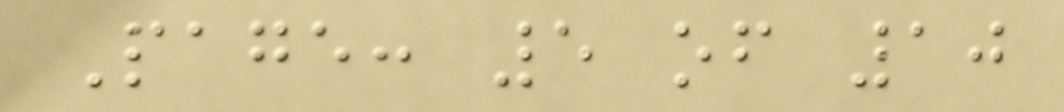Page: 5 of 10
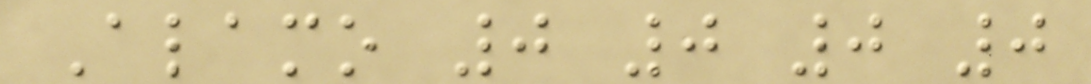Alamo 0 0 0 0
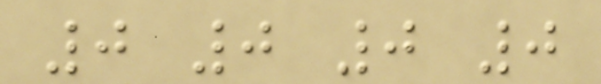0 0 0 0
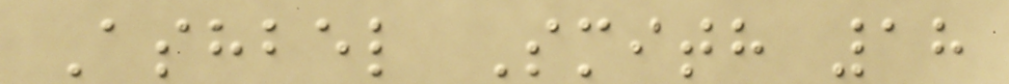Ashbel Smith 18
